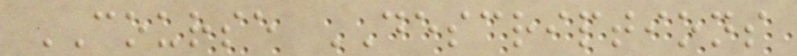COURSE DESCRIPTIONS
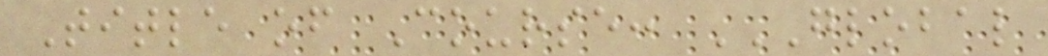Title of Course: GLOBAL
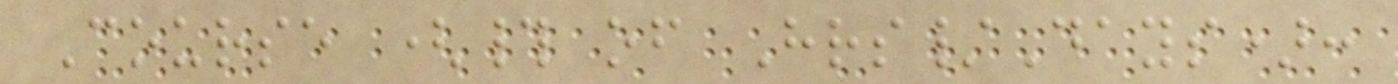Course (# of Hrs/Days):
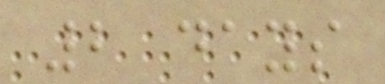2 days
